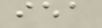iea
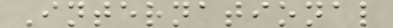International
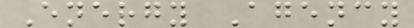Energy Agency
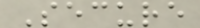Secure
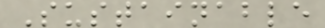Sustainable
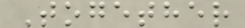Together
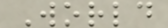World
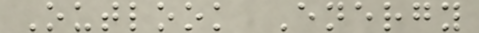Outlook Energy
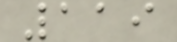119
